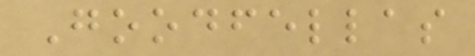Goodfellas
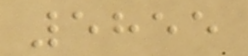5855
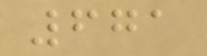671
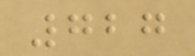727
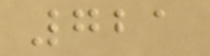721
